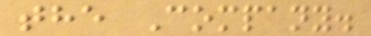the Company.
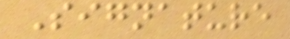Signature
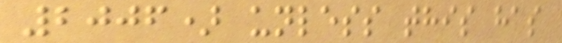2006) unless this has
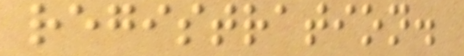registration.
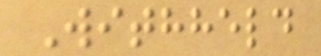Withheld
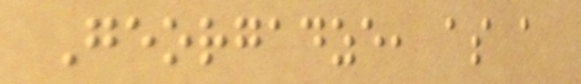Georgadze, as a
